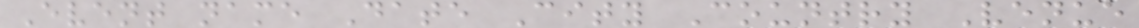Event name Date City Country Venue
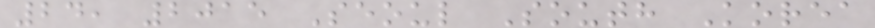24, 2015 Seoul South Korea
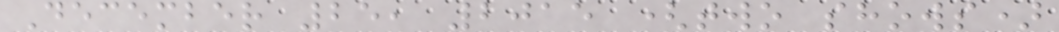December 25, 2015 (two shows)
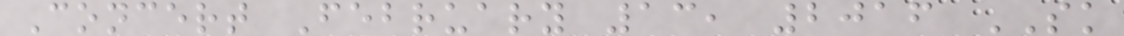Concert February 13, 2016 SK
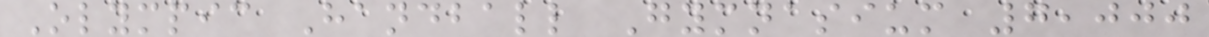Olympic Handball Gymnasium 7,000
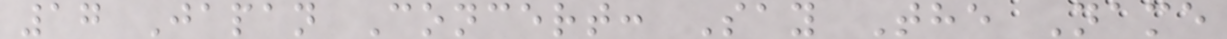17 Japan Concert: Say The Name
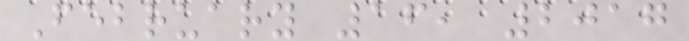February 16, 2017
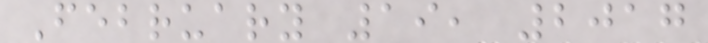February 19, 2017
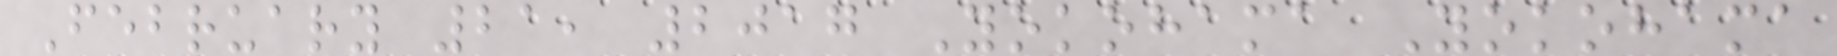February 21, 2017 Yokohama Yokohama
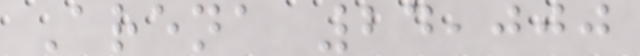Arena 24,000
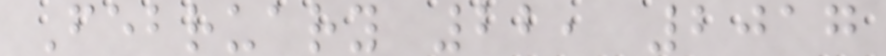February 22, 2017
